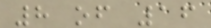8 of 16
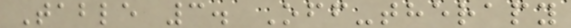Table 3. Off-therapy
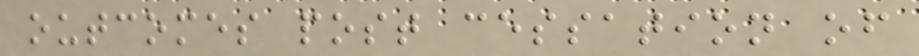outcomes post cessation of
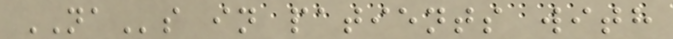NAs in patients with
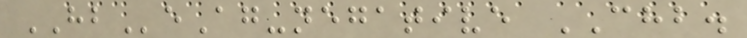HBeAg-negative CHB.
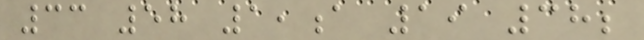33 58 1,a 19 38;
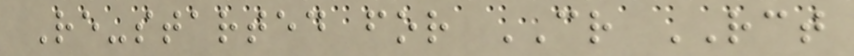Re-started for CR RCT
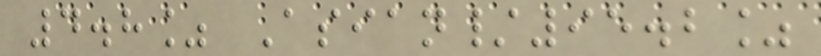4.8% Asian/95.2%
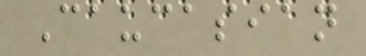Caucasian
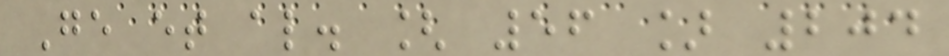Ge et al. [ 56 ] 204
